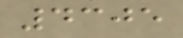4305
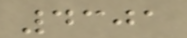4301
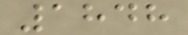1848
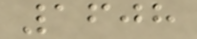1608
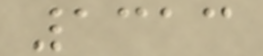1313
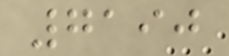7190
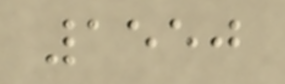1550
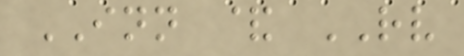INN & RV
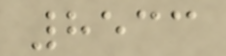8533
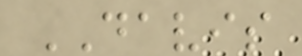DAVIS
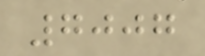7007
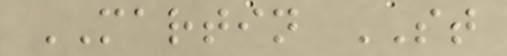MARTIN ST
